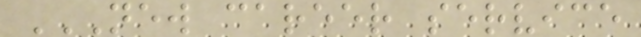NEW CAREER SERVICE
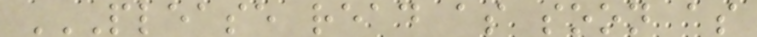PLEASE READ AS SOON AS
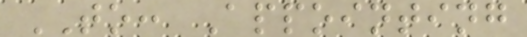TO: Appointing
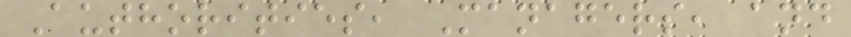Authorities, Managers, and
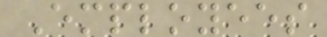Employees
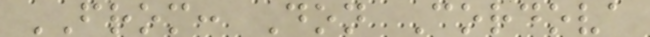FROM: Don Cordova
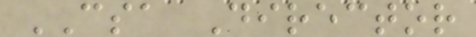CSA Director
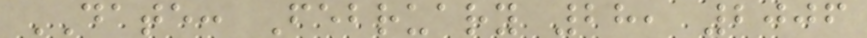DATE: February 28, 2006
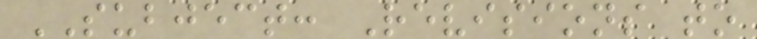SUBJECT: Revisions to
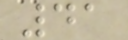41
